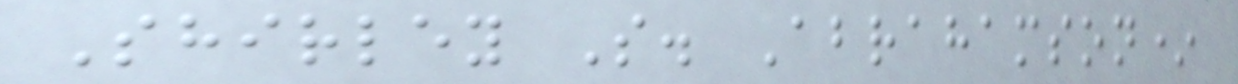Shirley S. Abrahamson*
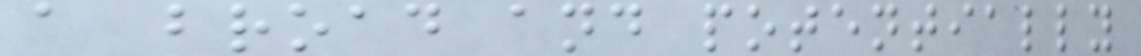a broad and potentially
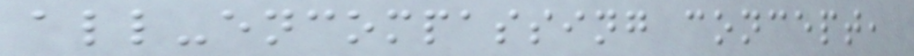all-encompassing concept,
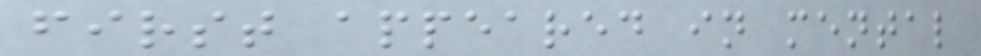first appeared in mental
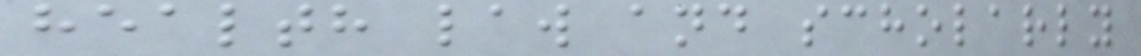health law and scholarly
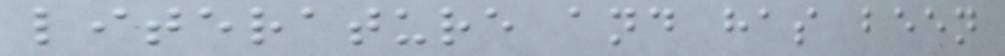literature and has been
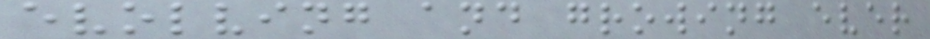evolving and growing ever
